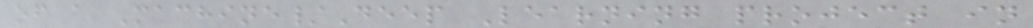of a Machine/Deep Learning project in
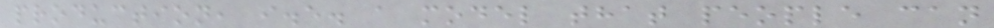production, i.e. a model that people can
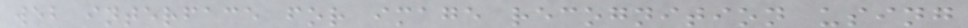web interface for image recognition using
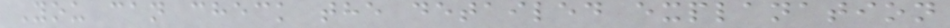You can check the detailed explanation
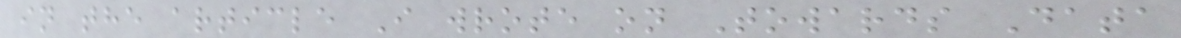in the article I wrote on Towards Data
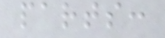parts:
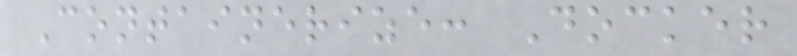Containerize: Docker
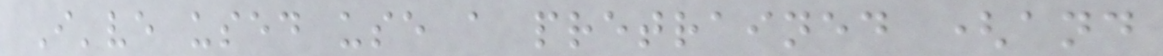I've used use a pretrained (and
